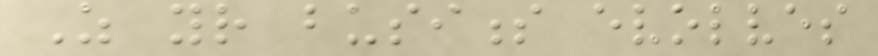As your business evolves
